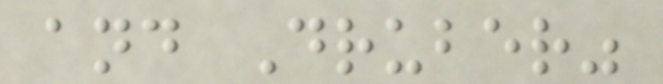and Druber"
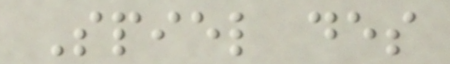Spiel des
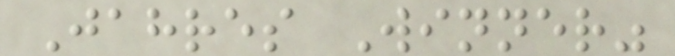Jahres Winner"
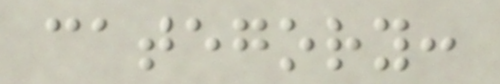category:
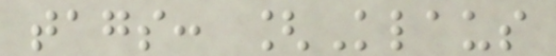tags: [Klaus
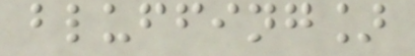bluffing]
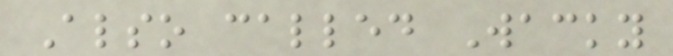Also called Wacky
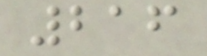216
